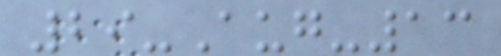29-Aug-13
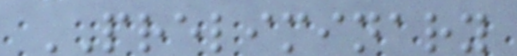PRELIMINARY
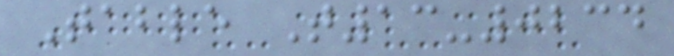Table T13-0234
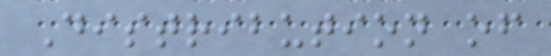Distribution of
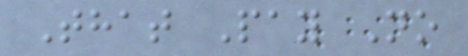That Pay No
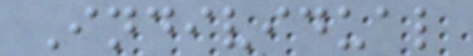Individual
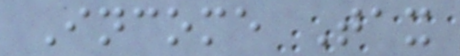Income Tax
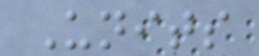Units
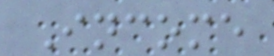Income
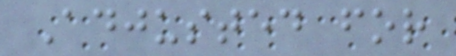Adjusted for
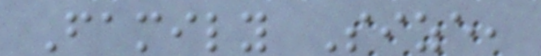Family Size,
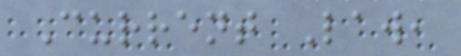Current Law,
